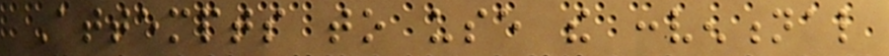Attempts to use the conventional
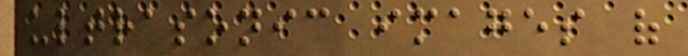ultrasonic images of
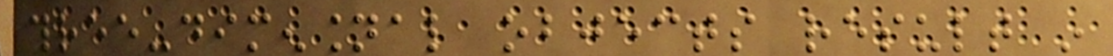three-dimensional objects result in
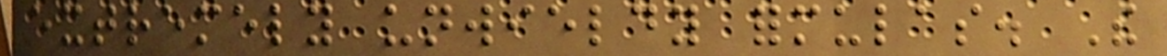extremely unwieldy formulas. The
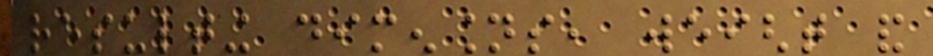resulting dimensions, weight and
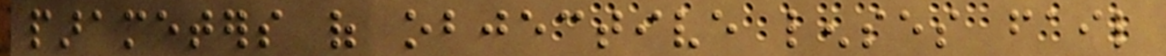parameters of objective lenses fail
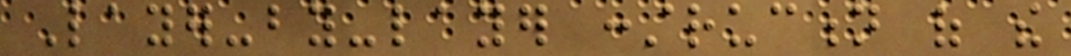Layer-by-layer construction of the
